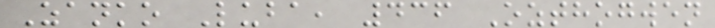Zanko Luba, 436 Ozthogwen
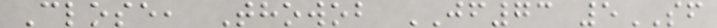Close, Thowob JF73 5SF
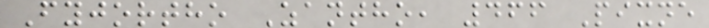Fyjortho Zantho, 466 Pixne
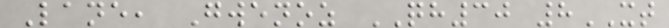Lane, Gwenoz QH30 8XT
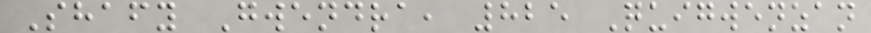Shafy Gwendra, 825 Quigwenzan
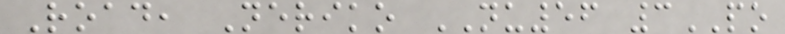Road, Neriko NU56 3PO
